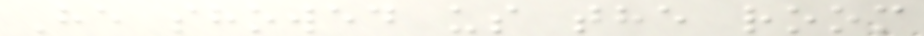He showed us the room
